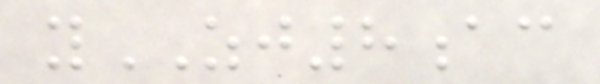yZJ8ac
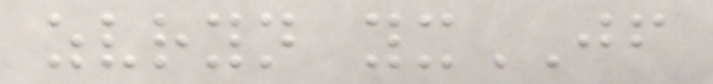zvryn yxJF
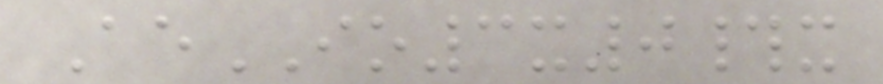AeIO3x0#x
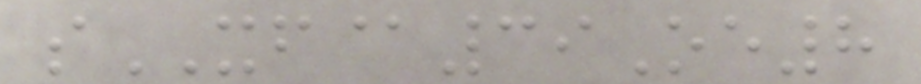sXF@39Oe8
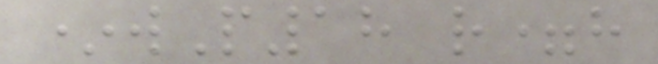*wP18 r=h
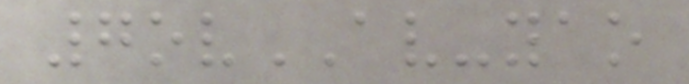7ovAV-yao
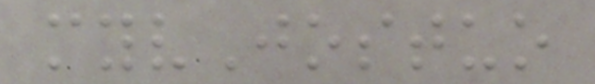myvJostuo
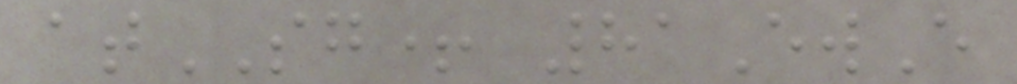atSG+ 81EwE
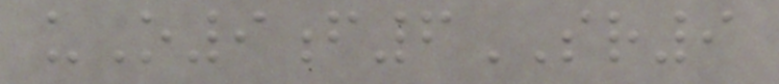uO9f6SR9
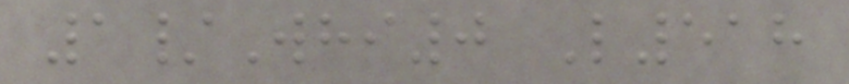1/Whi0 L518
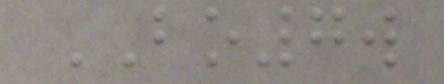BO7w
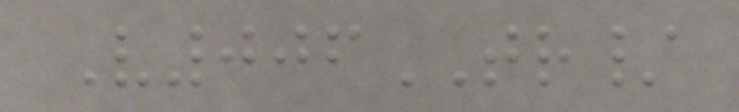V006TR/
